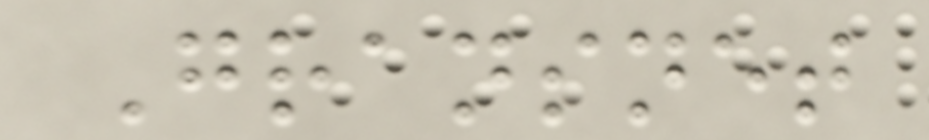Gransnet
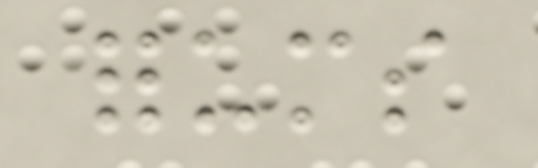forums
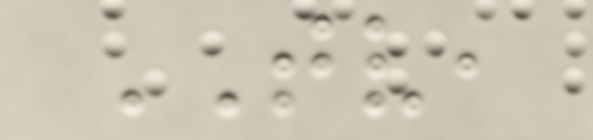TV,
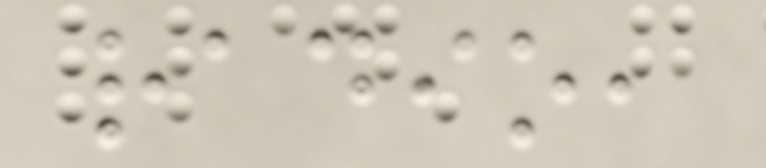radio,
